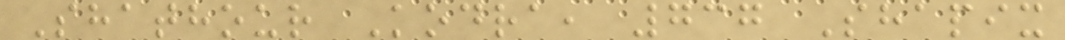Shathour Kodra, 737 Shapix
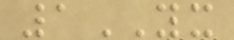1YX
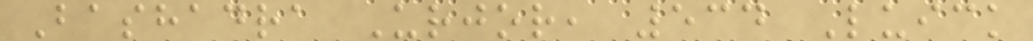Bashadra Urjor, 534 Luick
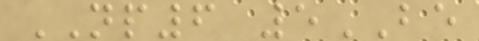NP6 5BE
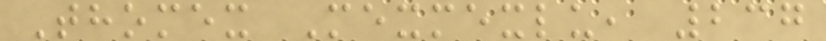Thomex Mexmexlu, 237
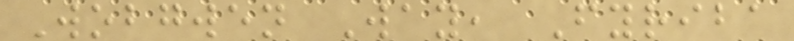Wobgwen Way, Fyriba
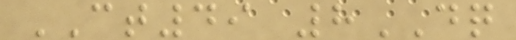CT49 8DQ
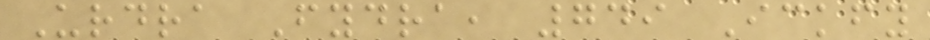Urdra Fydra, 749 Ickfy
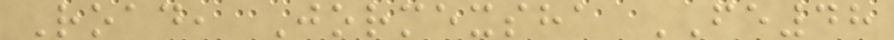Road, Jormexsha FE48
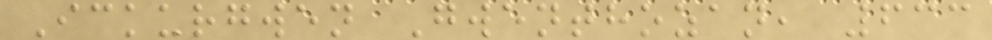Ickurgwen Gwenthozan, 633
